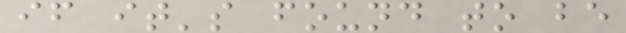if it's found to be
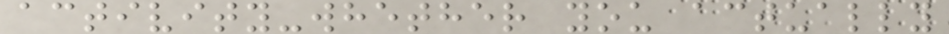activity-whether you actually
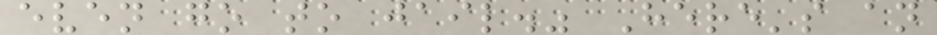even go to jail." Here's an
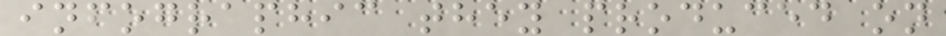infographic they produced on
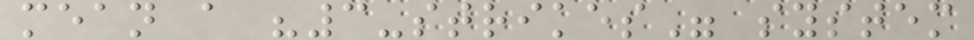mean a "3-strikes" system
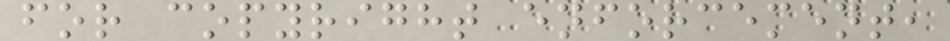for copyright enforcement,
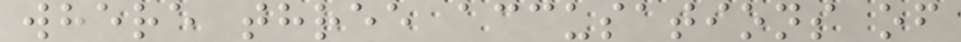where three accusations of
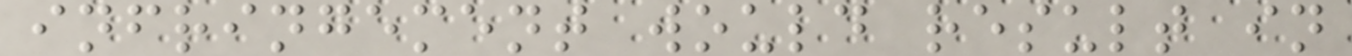infringement would result in
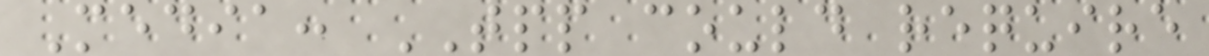Media: TPP could require
